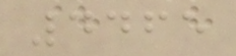4465
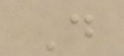D
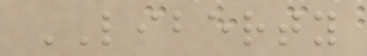LIBERTY
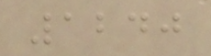1240
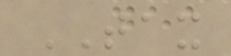TAX
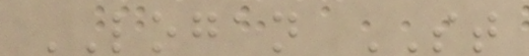LOGAN ST
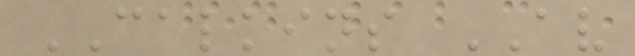CALKINS AV
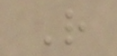R
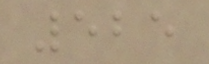525
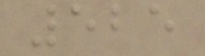525
